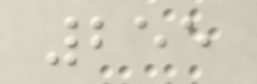255
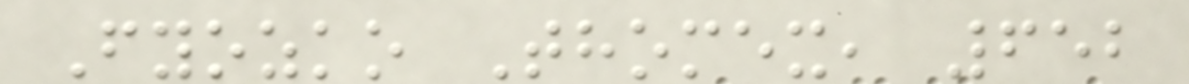Fyozko Thomex, 652
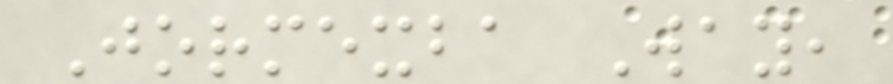Jormexba Way,
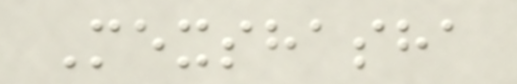Mexshasha
